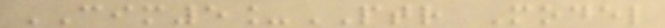CIM5_PTR Model
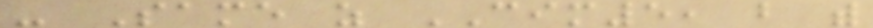- Same as CIM5, but with
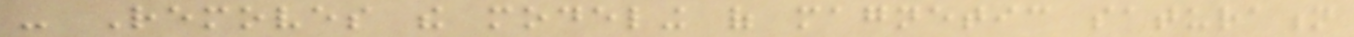- Removes the modeling of magnetic saturation
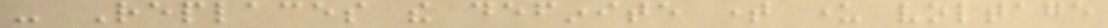- Replaces the definite time under voltage
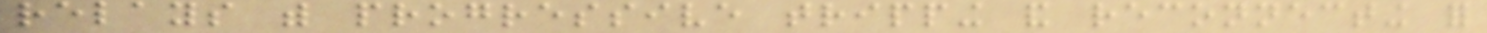relays with progressive tripping and reconnecting for
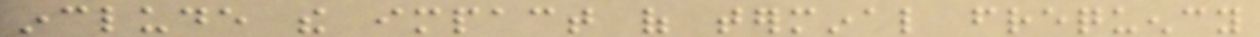include the impact of terminal frequency
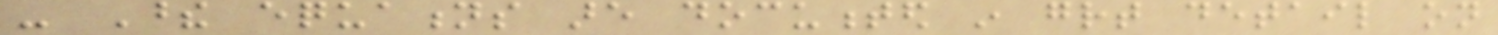- These equations are documented in great detail on
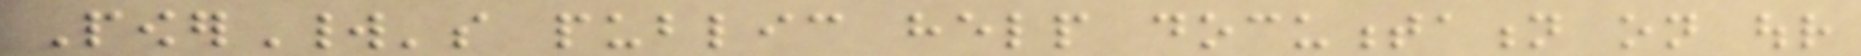PowerWorld's public help documentation on our
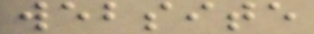website
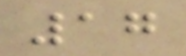17
